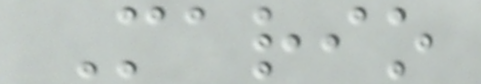Mario
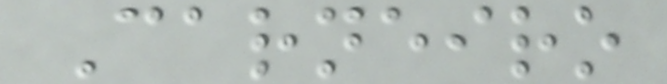Carneiro
